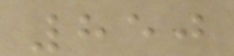850
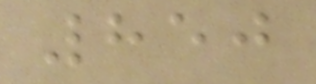850
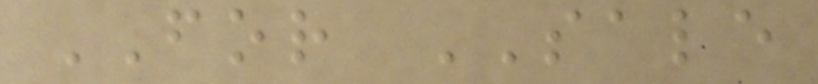FOR SALE
